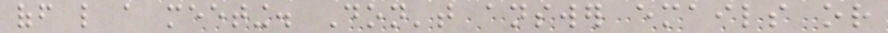off like a meeting. Don't answer emails or
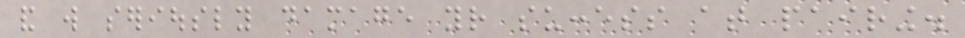and will seriously damage your success at pairing.
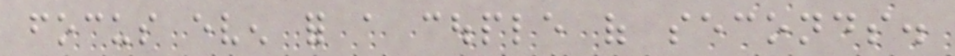focus even for a couple of seconds.
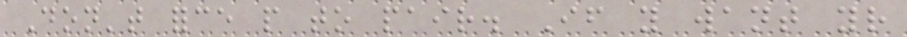Don't force people to pair. If you want your
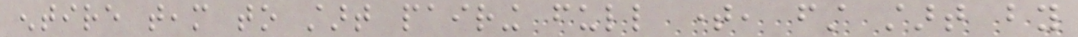entire team to start pairing full time, first start by
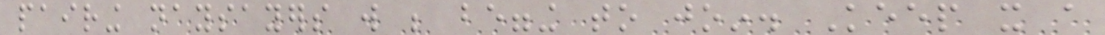pairing naysayers will be begging to join. Keep it a
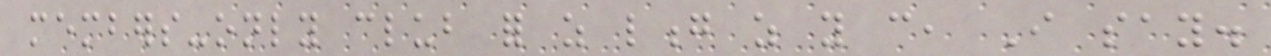members-only club for as long as you can, I say.
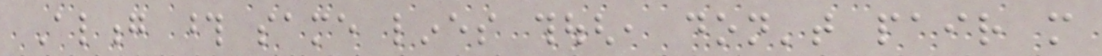Along those same lines though, don't pair more
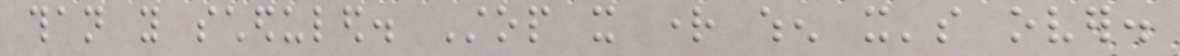than you scheduled. Stop it right when it's over.
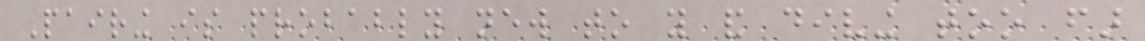Pairing is probably new to you and diving too far
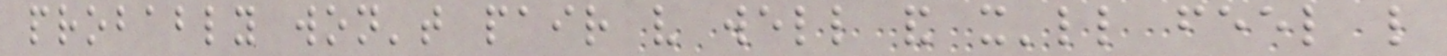probably won't pair very well and it'll feel like
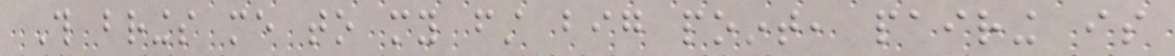This brings me to my first big point, pairing is
